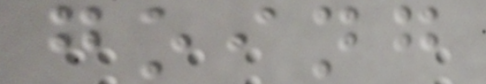going
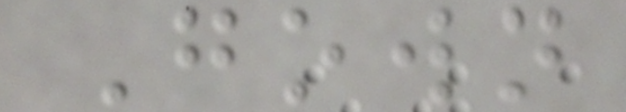Gown
